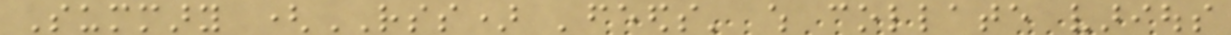Summary (RSS) 'feeds' which collate various
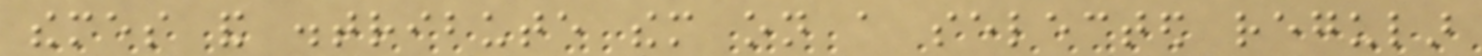themes and distribute them on a selected regular
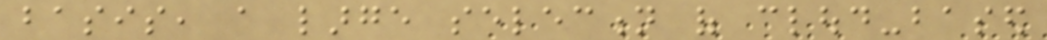basis, a large selection of cloud-based
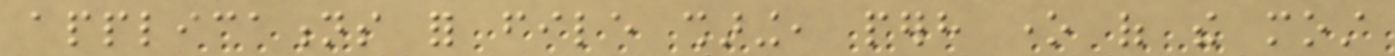applications for file sharing, perhaps one of the most
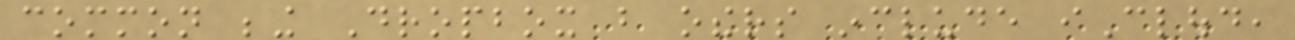common being Dropbox but others include iCloud,
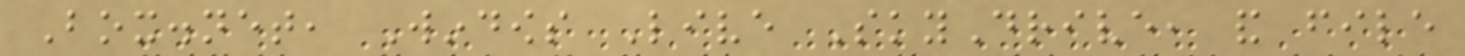Box.net, Windows Live SkyDrive, and file
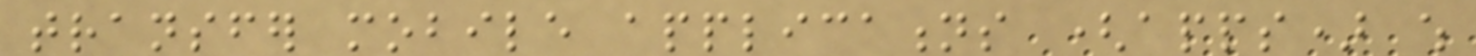transfer mobile applications (apps) which
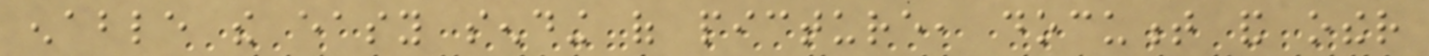enable the easy sending of picture, document and other
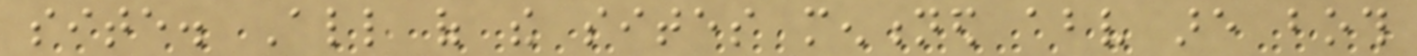site. All of the sites mentioned above are both
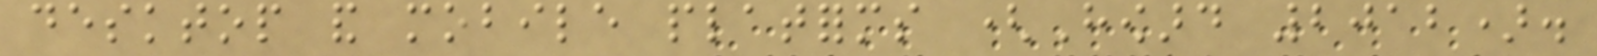desktop and mobile platforms (Howard 2012).
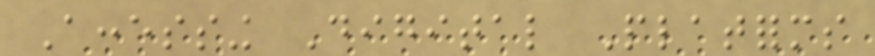Accessing Digital Platforms
